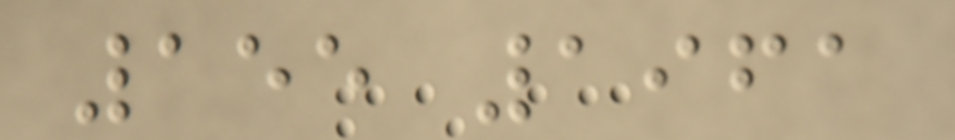155 1961
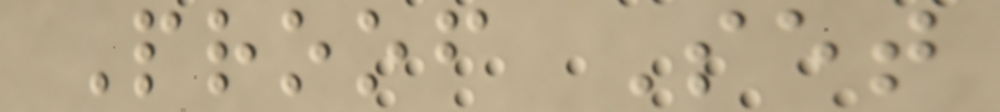Proof Set
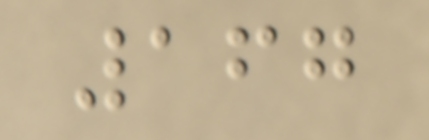167
